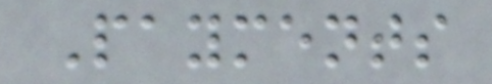Payments
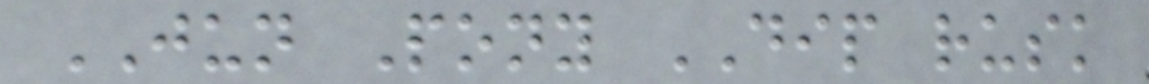JUN Pony DIP rusk
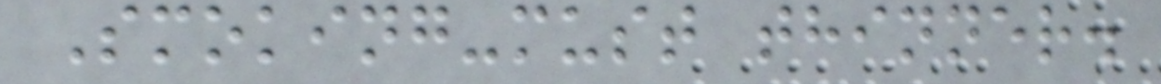Smoking-must thinner.
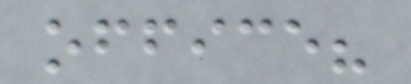office?
